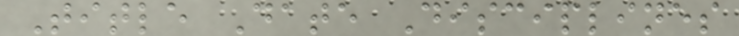Title Date Disciplines
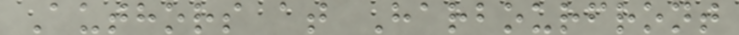Authors at Harbourfront
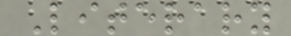Literary
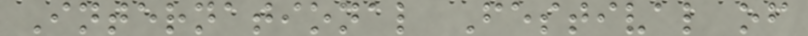International Festival of
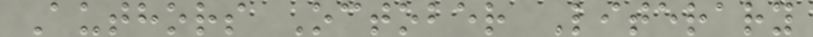Authors October Literary
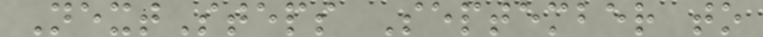NextSteps September to
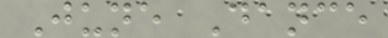June Dance
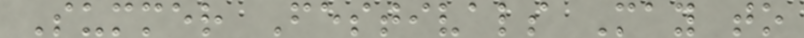Summer Festivals May to
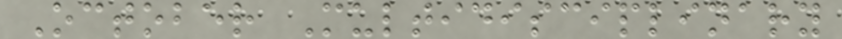October Multidisciplinary
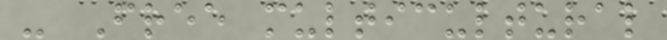- Free multicultural
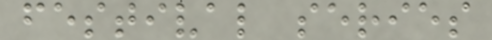festival series
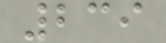239
